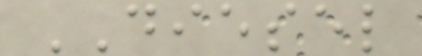DIESEL
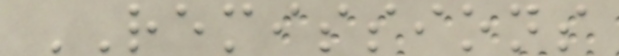REMISSIONS
